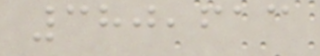380,613
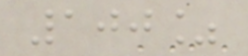100%
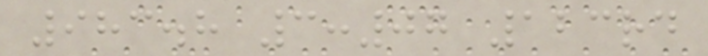983.8 3:07 123rd
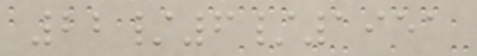22/6/1951
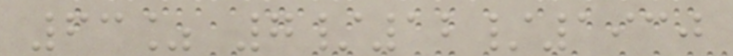63% 7/12/1930
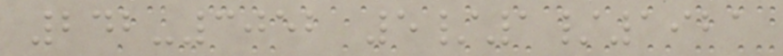242-3052 5/1/1921
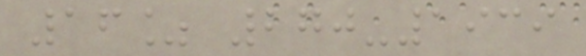16% 270-1939
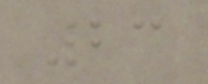23
